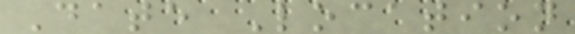Date Location
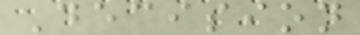Decision
